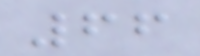66
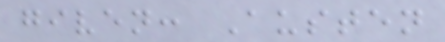given: Austen
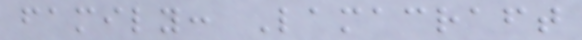family: Lamacraft
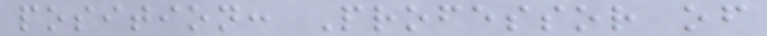position: Professor of
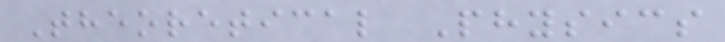Theoretical Physics
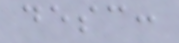desc:
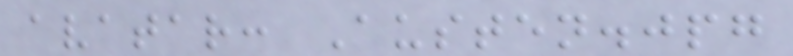avatar: Austen.jpg
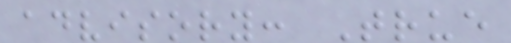advisory: True
